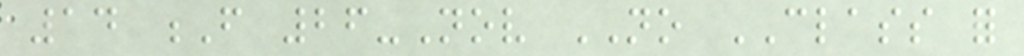14 F 26-Nov NO CLASS for
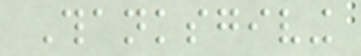Thanksgiving
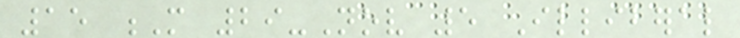15 M 29-Nov 5 Illiberal
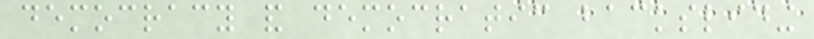democracy and democratic backsliding
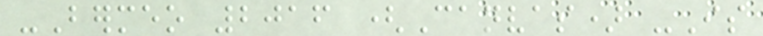-Bermeo 2016 (Canvas) -Is
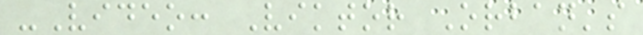-Video: Viktor Orban's
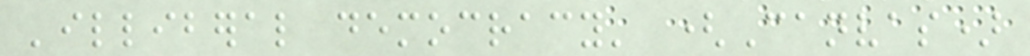'illiberal democracy' (Canvas)
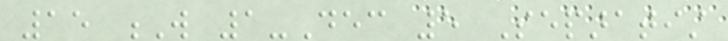15 W 1-Dec 5 Separatist
